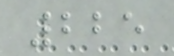225
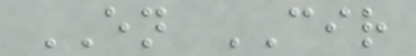EN CIR
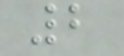2
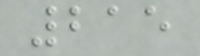215
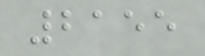2155
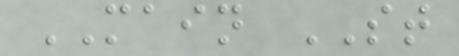MAIN ST
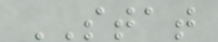STAT
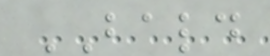BALD
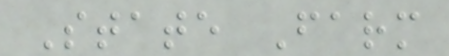State Farm
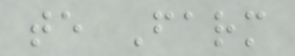te Farm
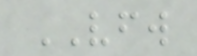VFW
